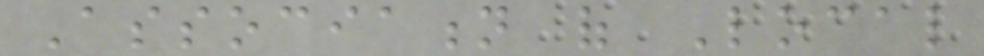Association of Local
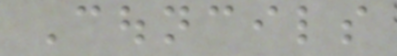Councils
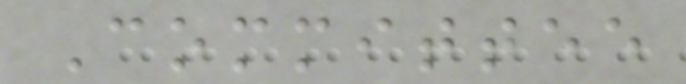Committee
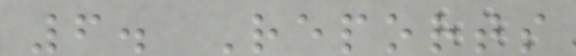6. Reports
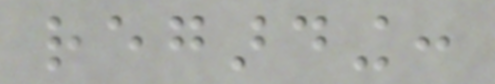regarding:
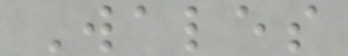Wales
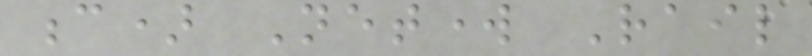c) Network Rail
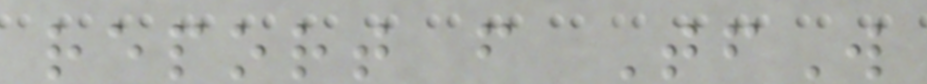report from TfW
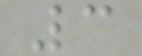3
